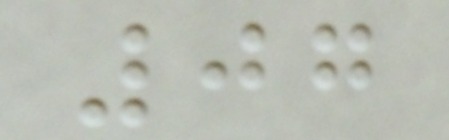07
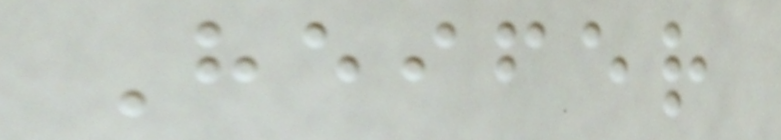Heifer
